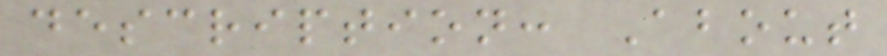description: About
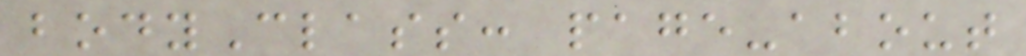bodyClass: page-about
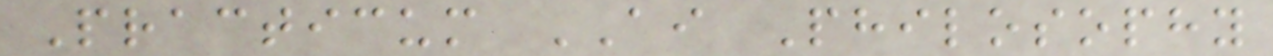Practicum AI Philosophy
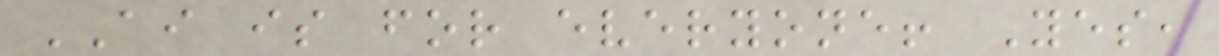AI is for everyone! Yes,
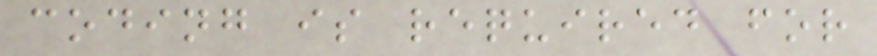coding is required for
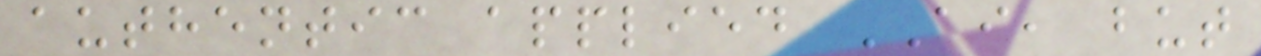authentic applied AI, but
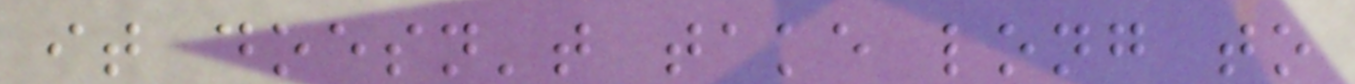it doesn't take long to
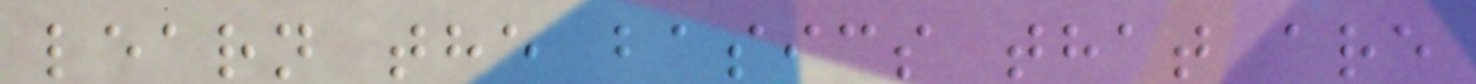learn the basics that are
